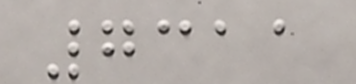7311
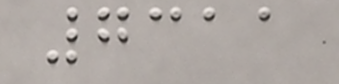7311
